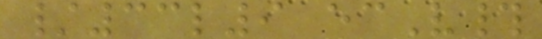/33l9 ecV#
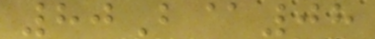80B@08
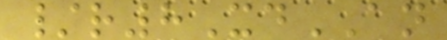/r8XdAN
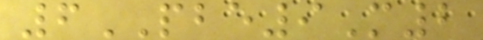6PBE9M2
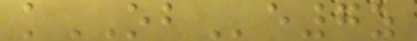kOBe7z
